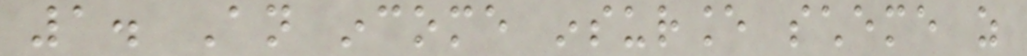1. An income insurance scheme as
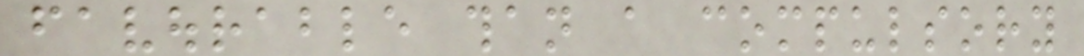favourable than a compulsory
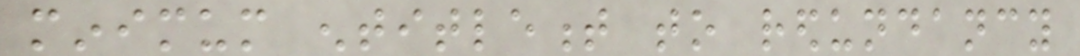minimum entitlement to redundancy
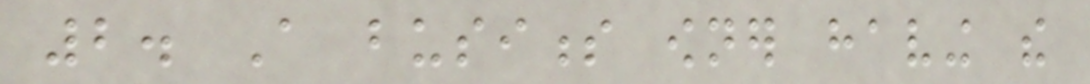2. A business owner having the
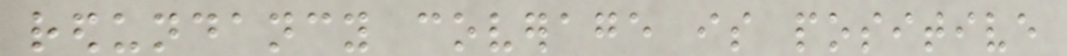redundancy coverage is positive
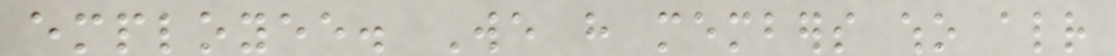employee. We have members who already
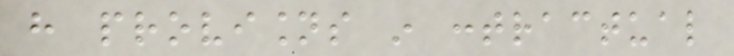have provisions in contractual
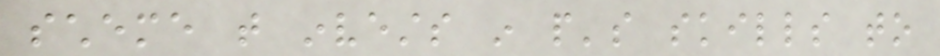scheme that invests in people's skills to
